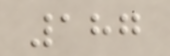187
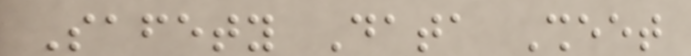Safety Data Sheet
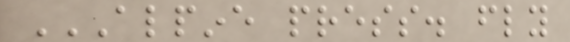ALPINE PRESS. FLY
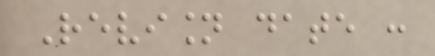Revision date :
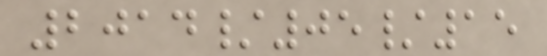2014/05/15
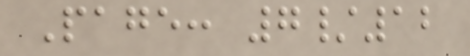Page: 7/12
